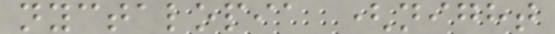nyctalopia (night
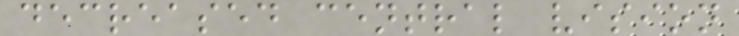decreased central vision
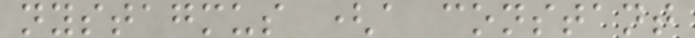nystagmus (a constant
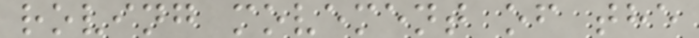roving movement of the
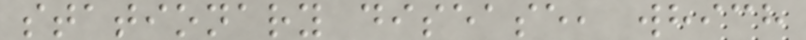stationary disease, which
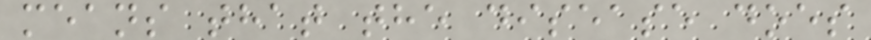means that the disease does
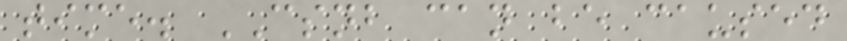time. CSNB can be caused
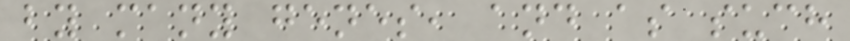by many genes, and as such
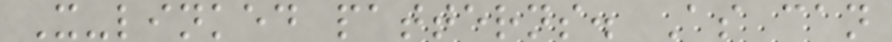X-linked patterns. As can
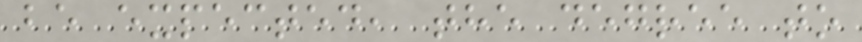be expected, the degree to
